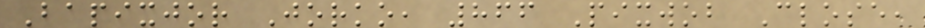Bapixjor Jorko, 866 Pixwob Close,
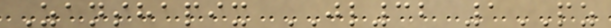Zanshapix JL32 1PZ
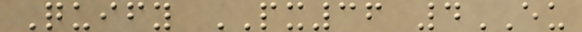Quify PX36 4EU
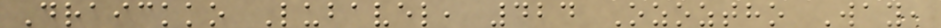Draickko Lubavel, 424 Ozoztho Way,
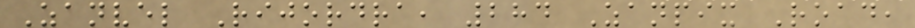Zanvel Rijordra, 284 Zanpix Road,
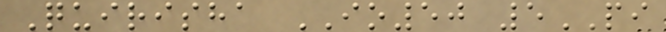Quirisha IO50 5PI
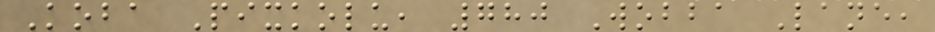Koba Pixkolu, 780 Wobba Lane,
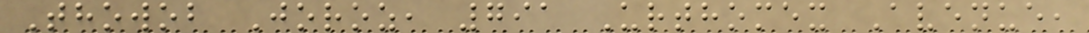Thowob Joroz, 791 Urthomex Avenue,
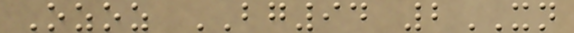Ozoz BG94 2XN
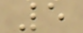5
